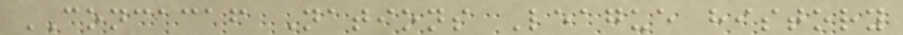CONCACAF Nations League history
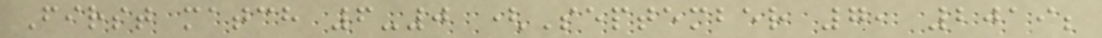First match 6-0 (September 7, 2019;
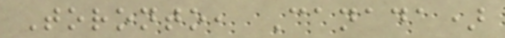Toronto, Canada)
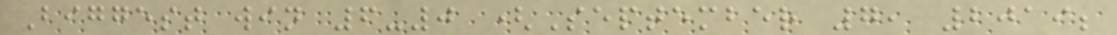Biggest win 6-0 (September 7, 2019;
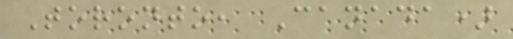Toronto, Canada)
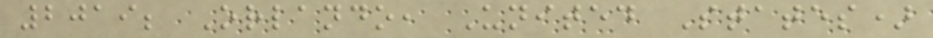2019; Orlando, United States)
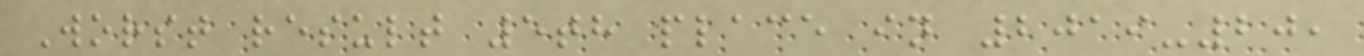Worst result 5th place in 2019-20,
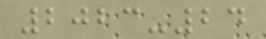2023-24
